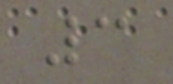3
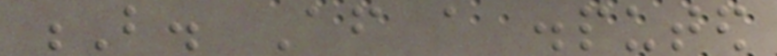B. After a disputed
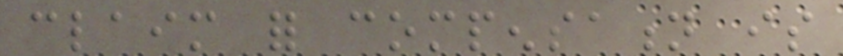claim for compensation is
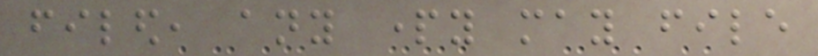filed, any party may file
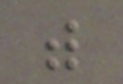with
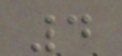4
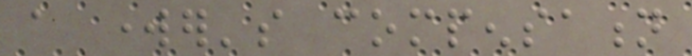a worker's compensation
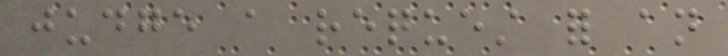judge a request for an
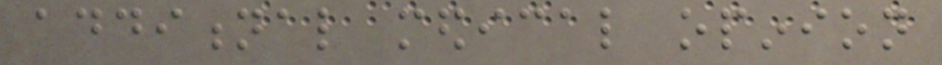additional medical opinion
